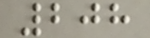208
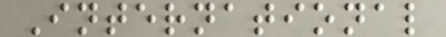International
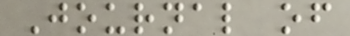Journal of
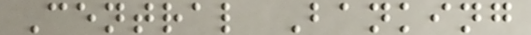Central Banking
